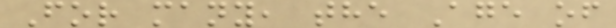For many, the Age of
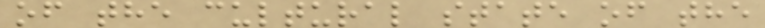of the cultural state of the
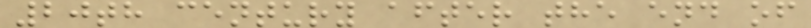20th century after the end of
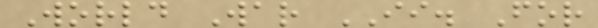World War II. For
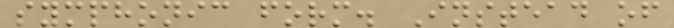symphonic form. Instead of
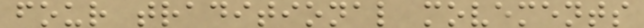four traditional movements
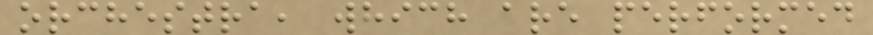orchestra, which are performed
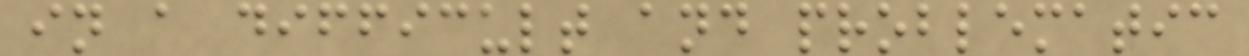in a difficult and problematic
